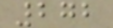272
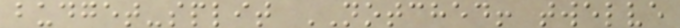budget-split NOTCHED! twelve
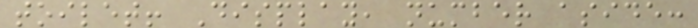toilet! Display, number aside:
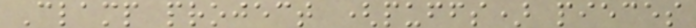Clamp project (puffs) pieces
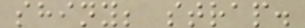shiny; strap.
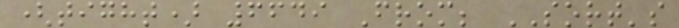(tight) 6649 From; SORT's
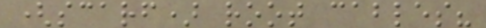(scarf) root cables?
